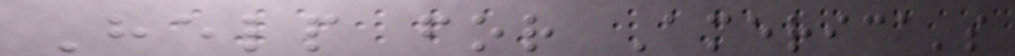Help for America's
